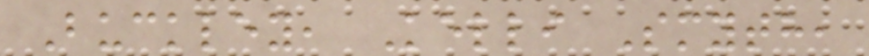Buckley, Kelli Smyth,
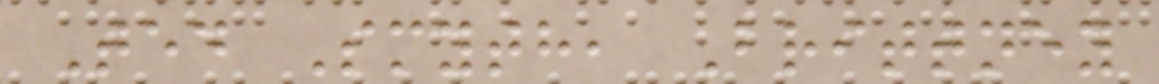Ted Smyth, Brittney
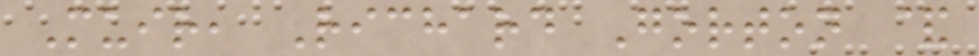Muir, Richard Gorton &
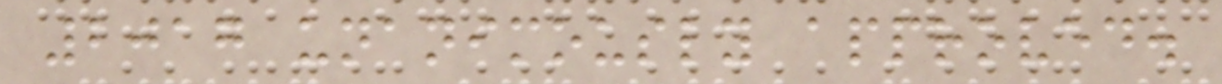2017 unanimously approved.
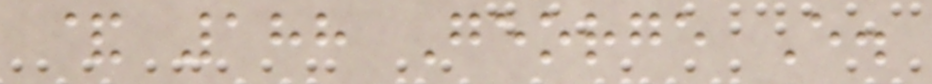& 188 George E.
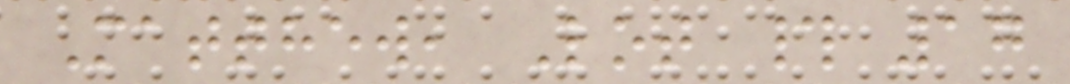Matthew, Lot # 17
